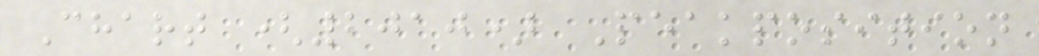Chart (2010) Peakposition
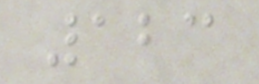123
